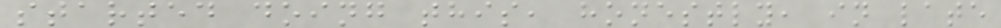started doing this, honestly, in late
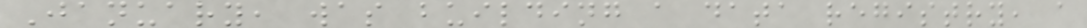January, was building a data registry, a
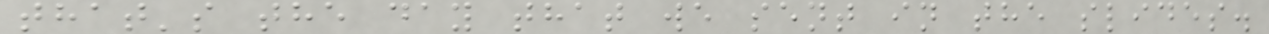that's the day that we sent in the slides.
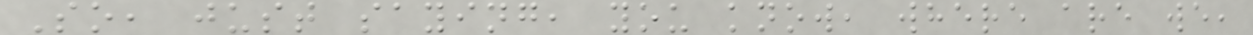So, just saying, you know, where are we,
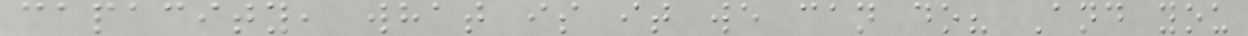capacity, what is it we can do? And you
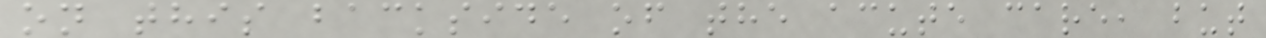on this backside of the acute care, but
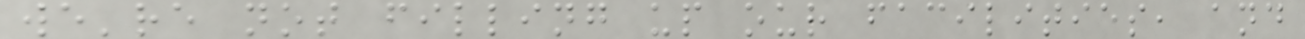we're not filling up our facilities, and
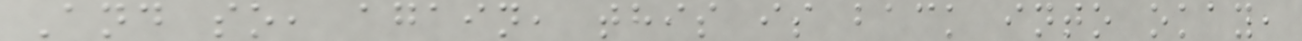And so, again, this is back into okay,
